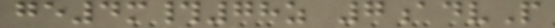ge4m#78z 7advP
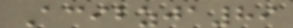Acibzja89
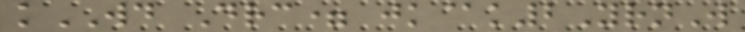kWD Drc= jk@k2YrnW
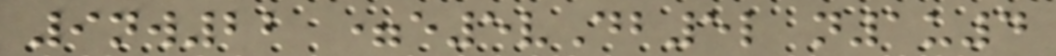9nw22 =e5vDb5l n1u4
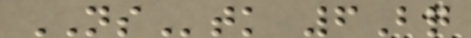NStk 6Bq
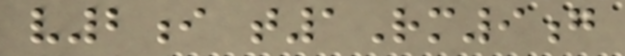v2i t1Rm9g
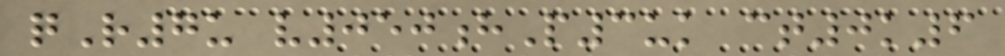qR7u v050hP3uk ct0k6
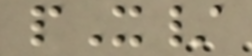pX/
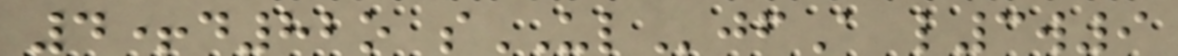4+d82o sULjfA l3w9
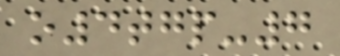o4tgp-7
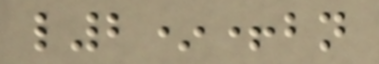l2*+bn
